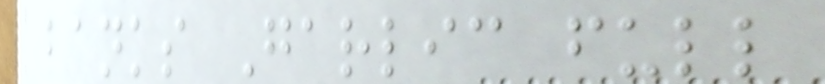banks Garlic full
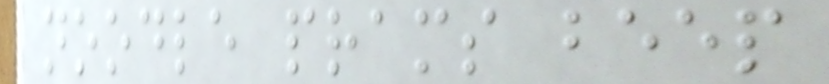noodle prams beep
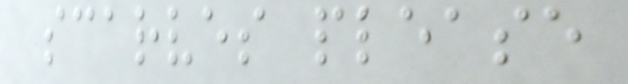scarves please
